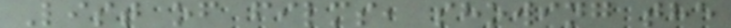List of films, showing the
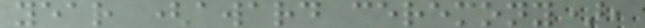year (award ceremony),
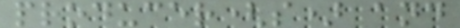producer(s) and
